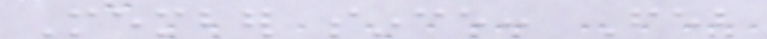Member since: Feb
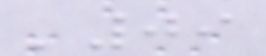'09
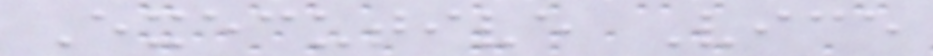Executive Vice
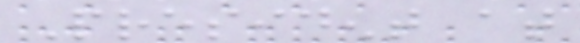President at
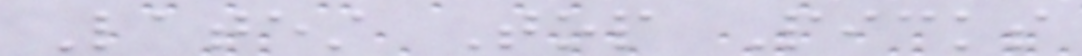Latest Top Picks
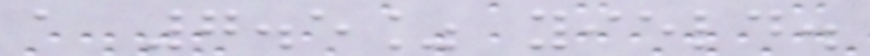a 7.5% yield.
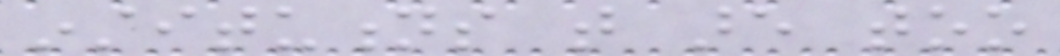institutions that are too
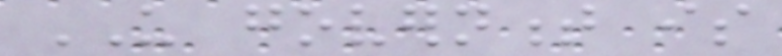US government is
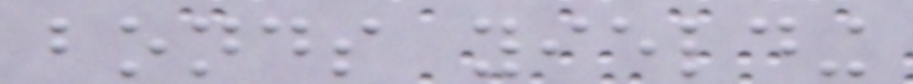bonds yielding
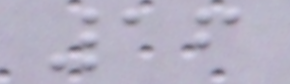16
